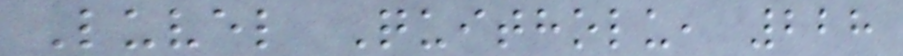Luvel Quitholu, 228
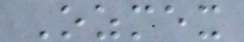Ozmex
